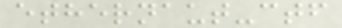ethernaut-ctf
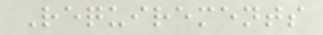Requirements
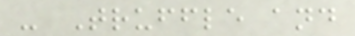- Truffle and
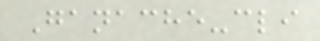Ganache-cli
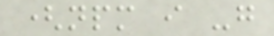(npm i -g
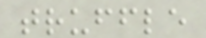truffle
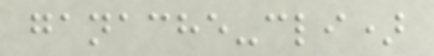ganache-cli)
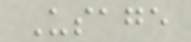Usage
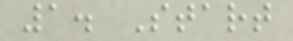1. Start
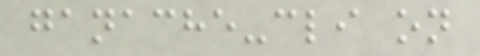ganache-cli on
